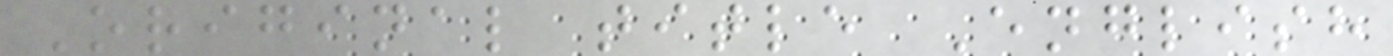Original title English
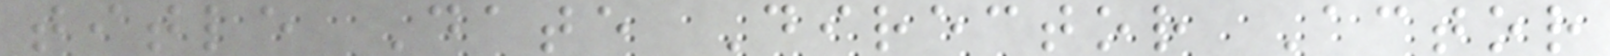title Date Director Actor
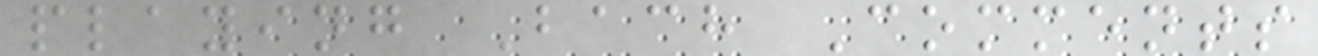playing Bach Comments
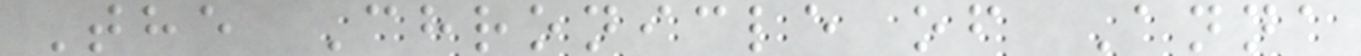The Chronicle of Anna
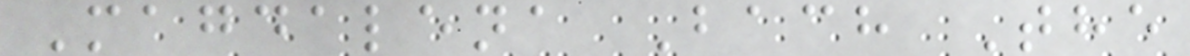Magdalena Bach The
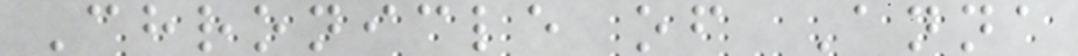Chronicle of Anna
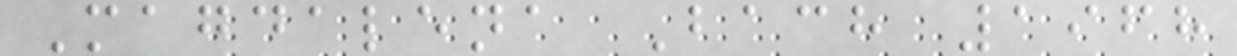Magdalena Bach 1968
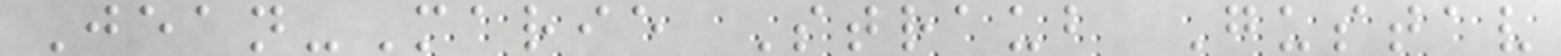Jean-Marie Straub Gustav
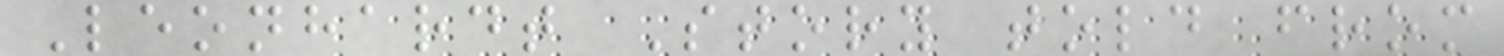Leonhardt Story told from
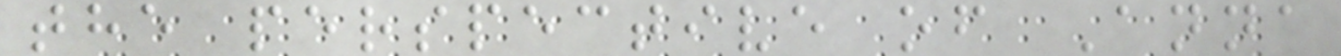the perspective of Anna
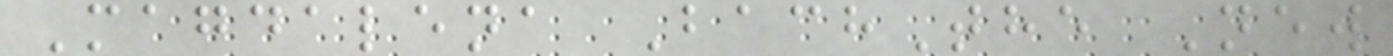Magdalena BachThe New
